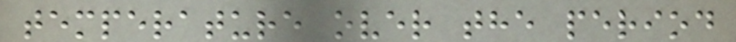temperature over the period
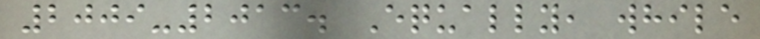2009-2013. Equally, while
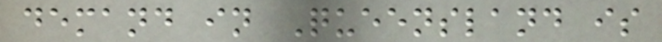demand in Queensland is
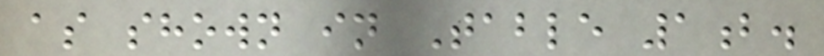as shown in Table 1b.
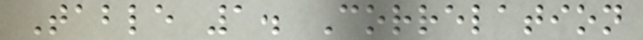Table 1. Correlation
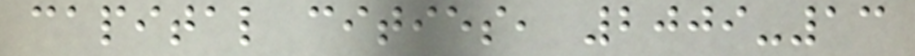capital cities, 2009-13
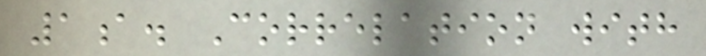1a. Correlation with
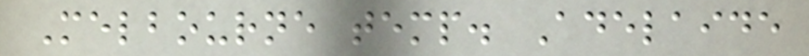Melbourne temp. Adelaide
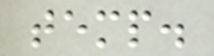temp.
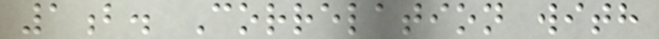1b. Correlation with
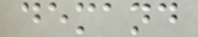demand
